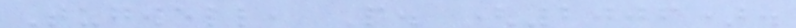Tugwell, P. (2006).
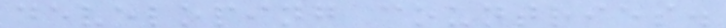developing countries.
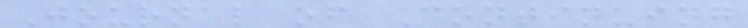Journal of Continuing
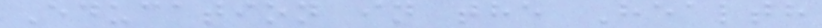Education in the Health
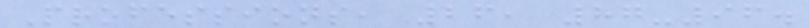Professions, 26, 87-96.
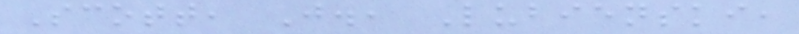Scott, J., Lubienski,
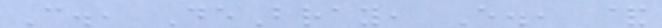C., DeBray, E., &
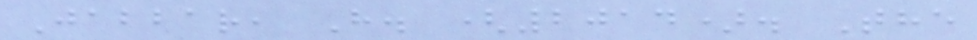Jabbar, H. (2014). The
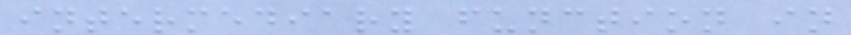intermediary function in
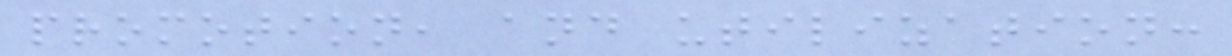promotion, and utilization:
